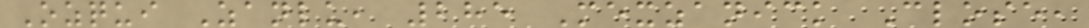Ozqui Zanlu, 285 Mexzanick Close,
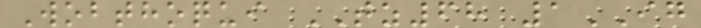Wobthoqui TZ68 1IG
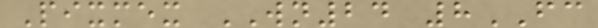Pixmex WN24 8FC
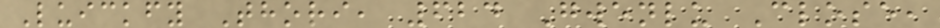Luickfy Thori, 624 Gwenlu Close,
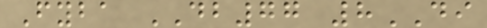Fyba DB77 8DI
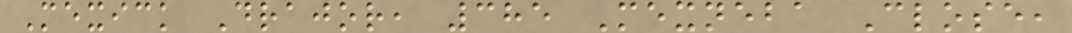Mexick Drajor, 385 Mexneba Close,
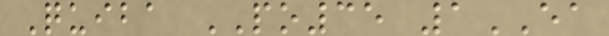Quiba PO35 1EA
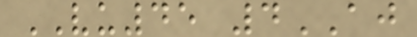VU45 4AJ
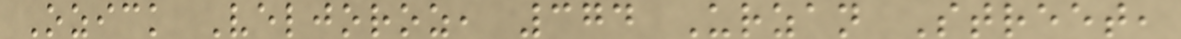Ozick Veljoroz, 374 Urzan Street,
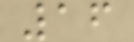16
